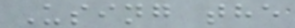Using the
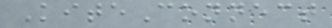KiteConnect
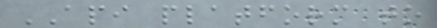API platform to
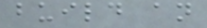build an
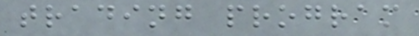trading program
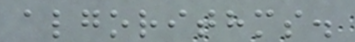algorithms.
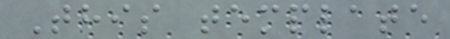This template
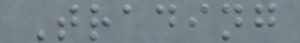Trading
